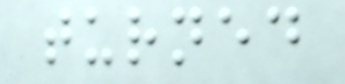turned
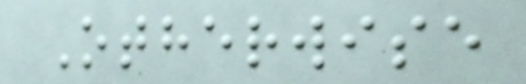Otherwise
